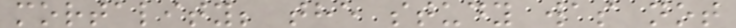mortality; the study was not
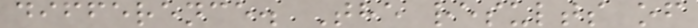difference. The results of
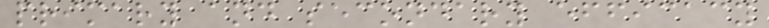primary and secondary efficacy
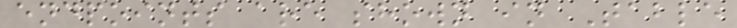endpoints are shown in Table
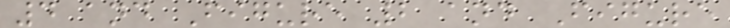4 and Figure 2 and Figure
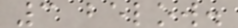3 below.
